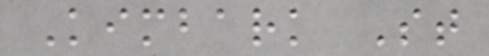Kimbark St
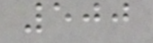500
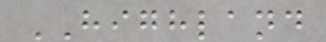HIGHLAND
